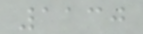1130
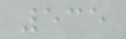535
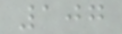107
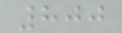800
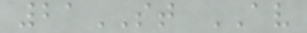21ST AV
